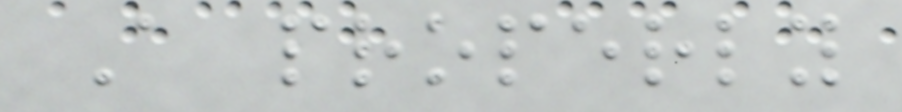A properly
